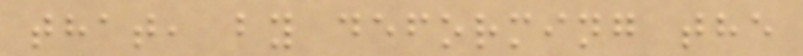that, by deforming the
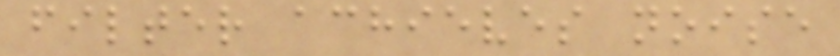filter achieves noise
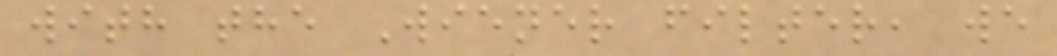with the Wiener filter, we
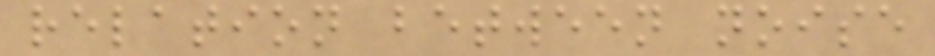relation between noise
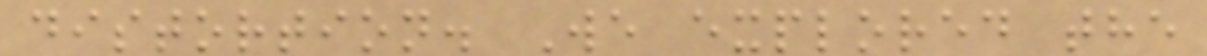distortion. We explored the
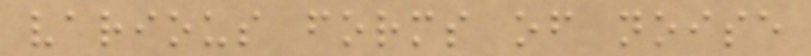various forms of noise
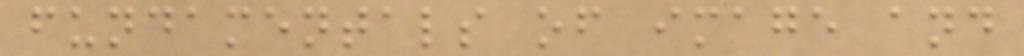fundamentals of image and
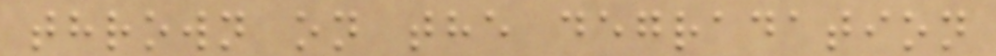thrown on the degradation
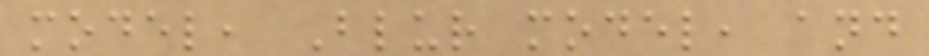model, Blur model, and
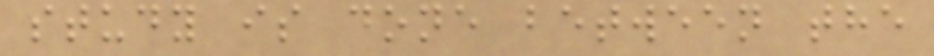study is done between the
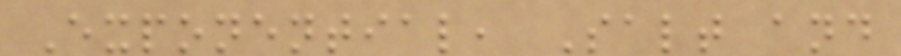Exponential, Salt and
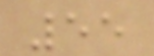55
